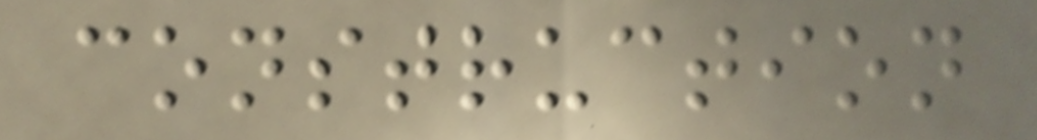construction
